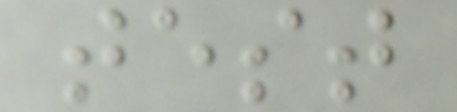test
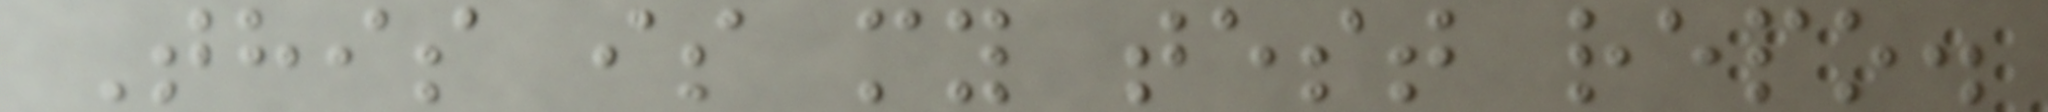This is my test repo.
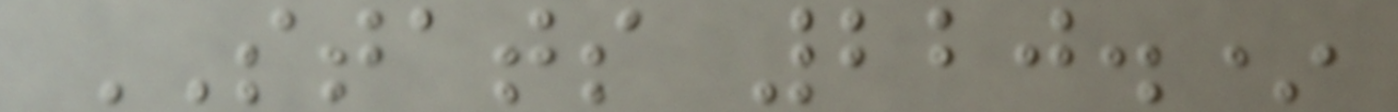STATS 220.*
